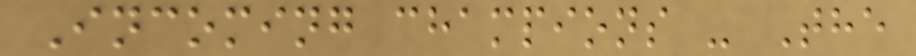Incoming champions - The
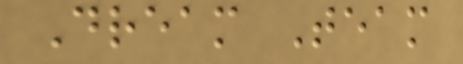Dream Team
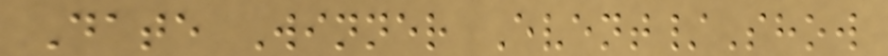Date Winner Event/Show
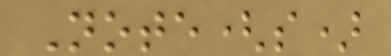Note(s)
